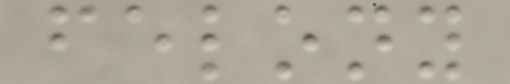felony
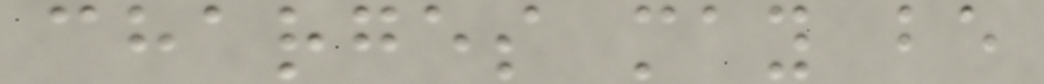charges may be
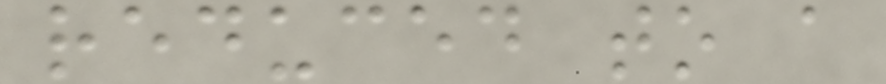reduced to a
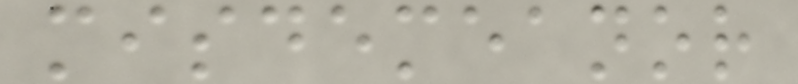misdemeanor
